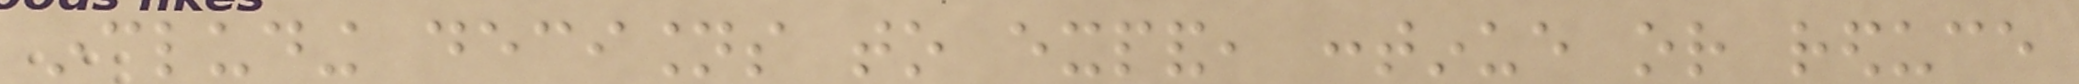including decisions to expand, continue or reduce
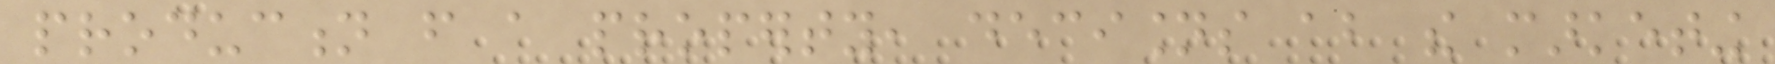production from a property, decisions about the marketing
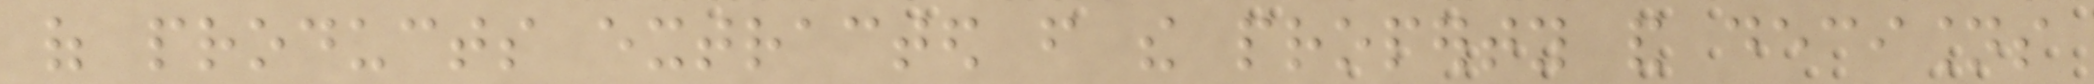of products extracted from the property and decisions
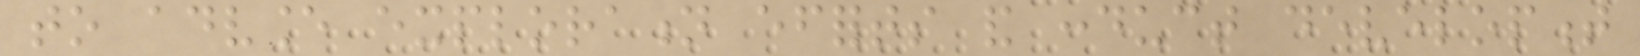to advance exploration efforts and conduct development
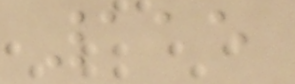115
